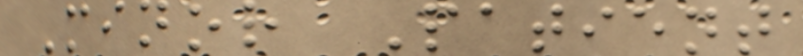Minor Patient
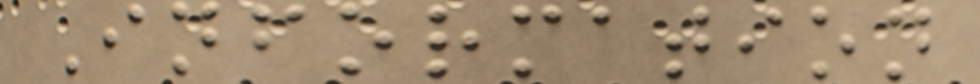Information
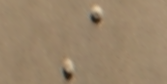A
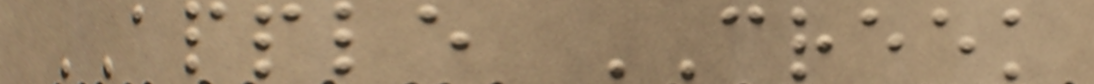APPLE CREEK
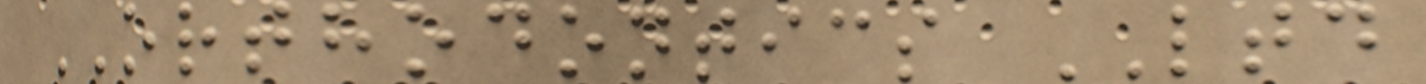ORTHODONTICS LTD
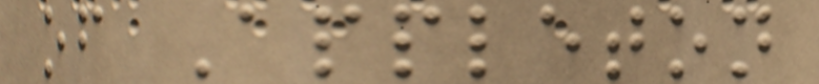of Appleton
